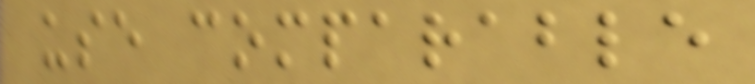use comparable
